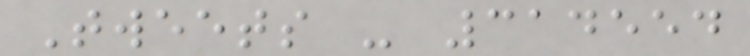Tweets - 314554
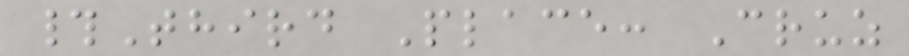#Third Place: Cruz
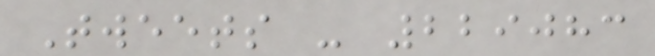Tweets - 229083
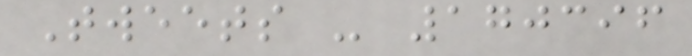Tweets - 170396
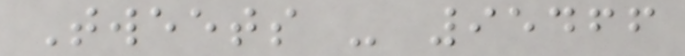Tweets - 95466
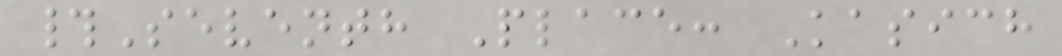#Seventh Place: Kasich
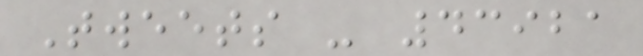Tweets - 43921
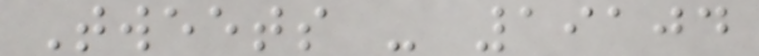Tweets - 19104
